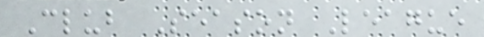Club Season League
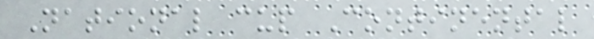National cup Continental
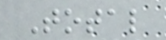Total
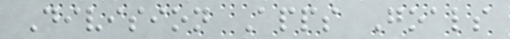Division Apps Goals
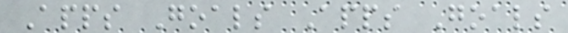Apps Goals Apps Goals
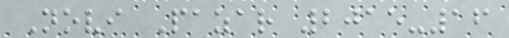Novi Pazar 2015-16
